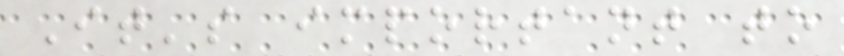It's important to
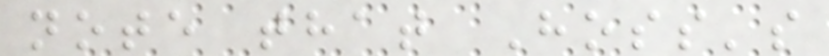note that Hoss's
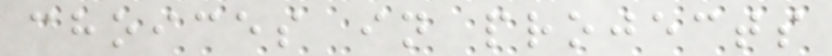choices in projects
